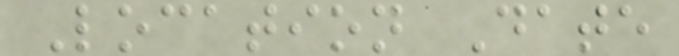Location Date
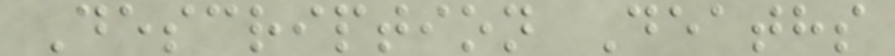Description Deaths
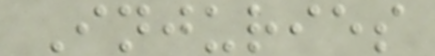Injuries
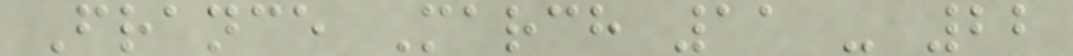France March 11 - 22
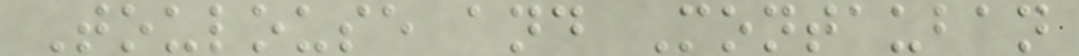Toulouse and Montauban
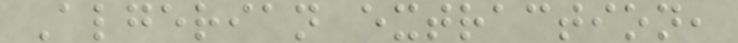Algerian extraction,
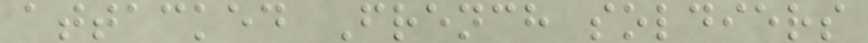attacked French soldiers
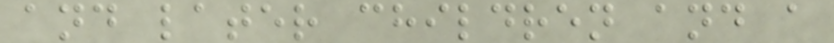and later children and a
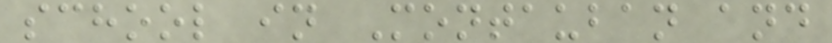school in Montauban and
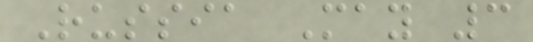Russia May 3
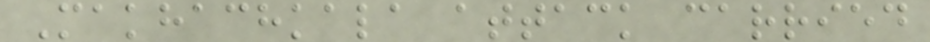Makhachkala attack carried
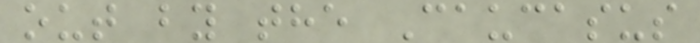out by the Caucasus
